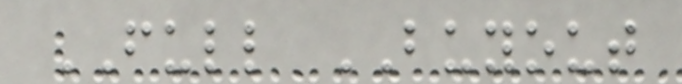FULL BUYOUT
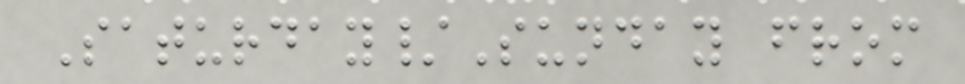Saturday/Sunday from
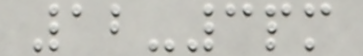12-3pm
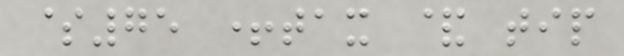$75 +tax & tip
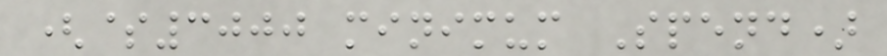($3000 minimum Spend)
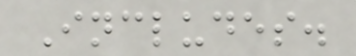Includes.
